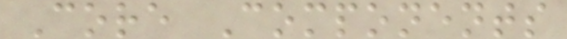Core Components
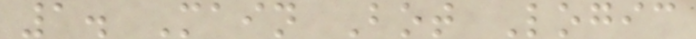1. Main Bot Logic
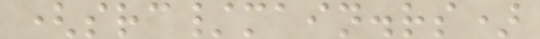(src/main.rs)
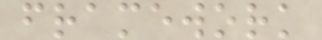framework
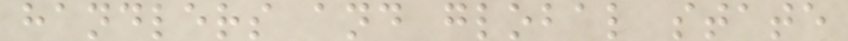handlers and global state
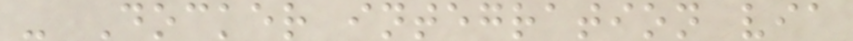- Docker integration via
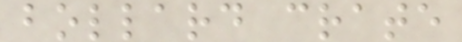bollard crate
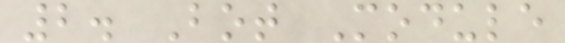2. Bot Module
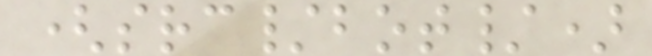(src/bot/)
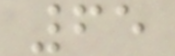65
